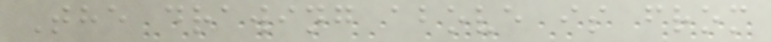The drawing above is from
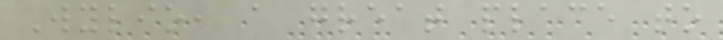Wylio, a great place to
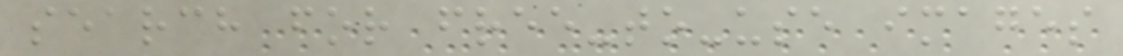search for free-to-use images
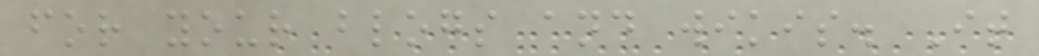for your blogs and wikis. It
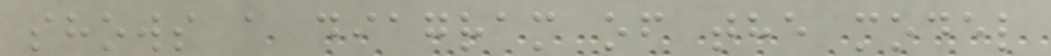shows a diagram of the model
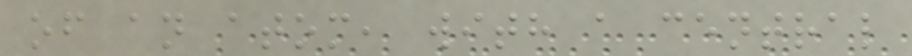of an atom, with a central
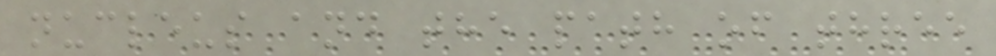nucleus and the path of three
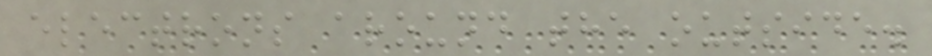electrons around the outside.
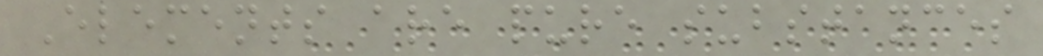Elements are pure substances
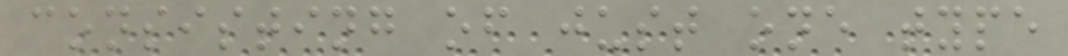consisting of just one type
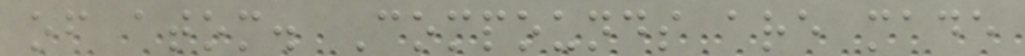of atom. Compounds are made
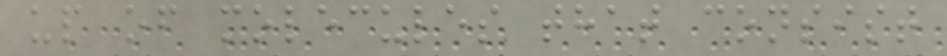up of molecules that consist
